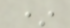*
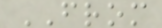FROM
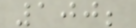100;
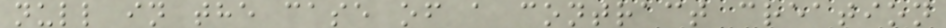null in the case of a contract creation
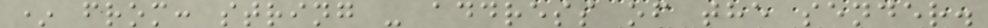* from: string - address of the sender.
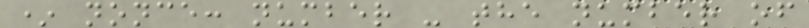* nonce: number - the number of
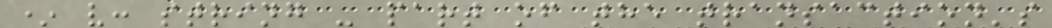* v: string - part of the transaction's
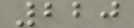220
